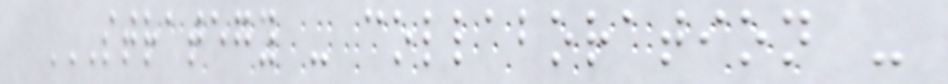STRATEGY - COLLABORATION -
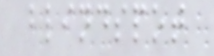blindspot
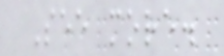See more.
